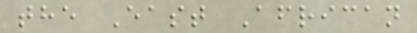the East African
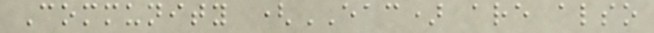Community (EAC) are also
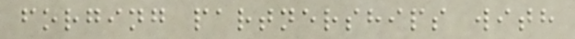forging partnerships with
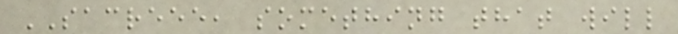SACREEE, something that will
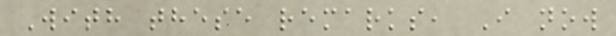With these remarks, I now
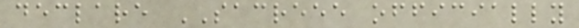declare SACREEE officially
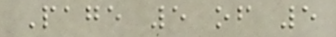Page 5 of 5
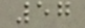57
